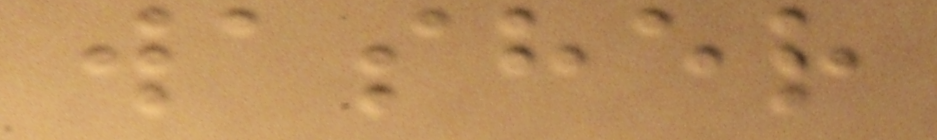washer
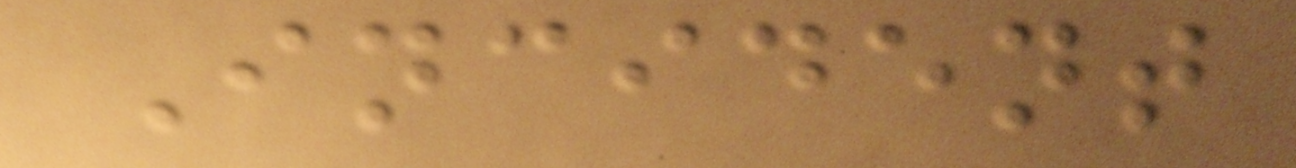Incident
